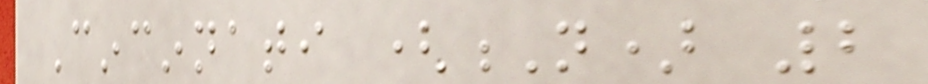Cincinnati (N) 2
